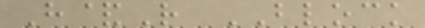H&R BLOCK
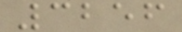3256
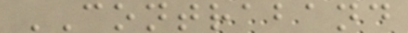CONTRABAND
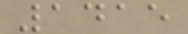1415
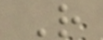R
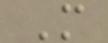M
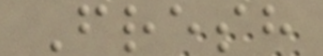Fresh
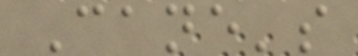Cane's
